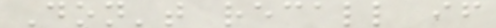Don't recall if
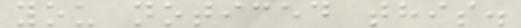you noticed this.
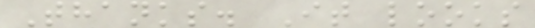Thanks. It looks
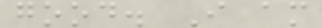good. I am
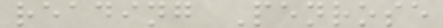reading Penrose
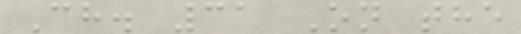Ch. 31 On the
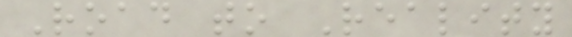Road to Reality
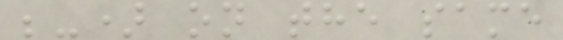;-) on the same
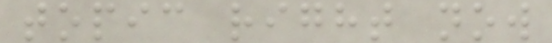topic right now
